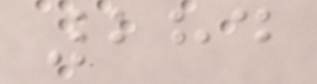284
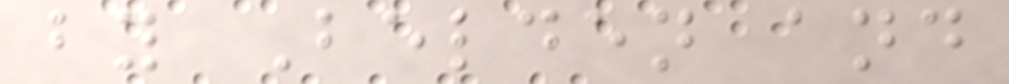by Belden and
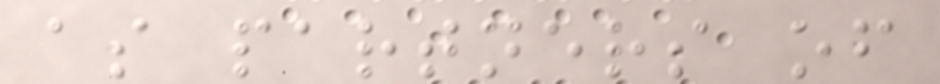as partners of
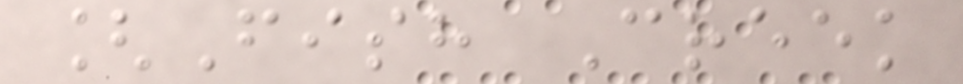[Fish Creek
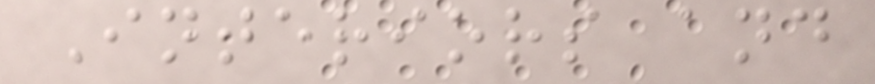Interiors and
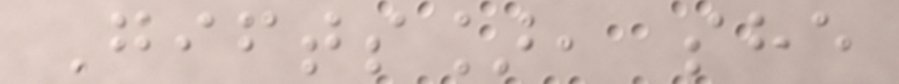Gifts], she
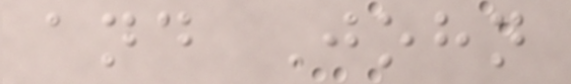and John
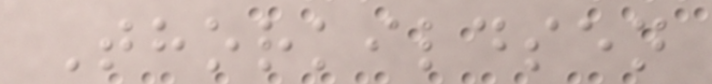Thorkildsen
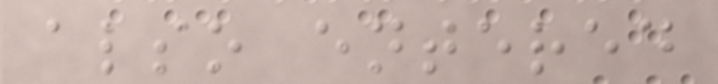also entered
